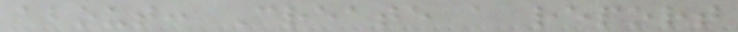about: Create a report
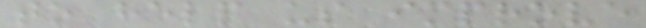to help us improve
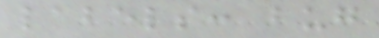labels: bug
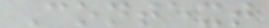Context
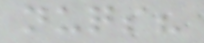nuqs?
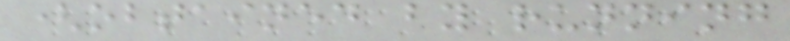(obtained by running
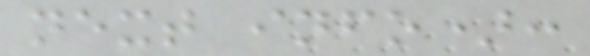next info):
